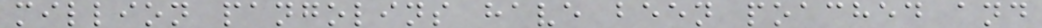million pangolins have been poached and
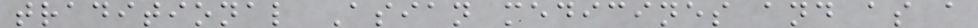traditional Asian medicines and as a
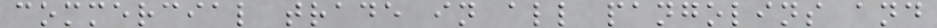commercial trade in all pangolins and
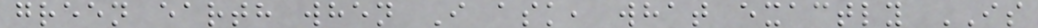green earth when I ask, what exactly IS
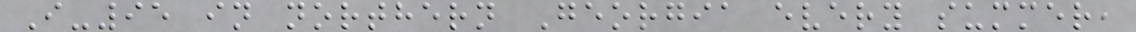I-95 in northern Georgia every summer,
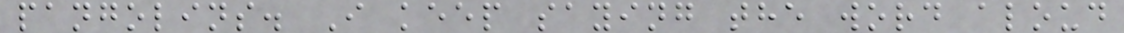pangolins. I keep saying the word aloud
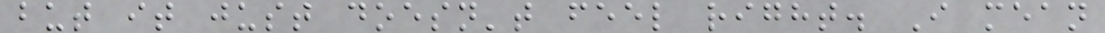but it just doesn't feel right. I mean
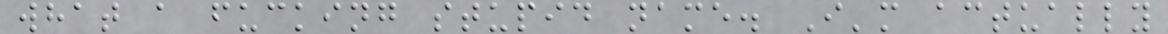what a fucking stupid name. I'm actually
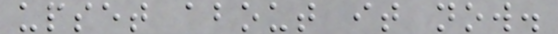upset about it now.
